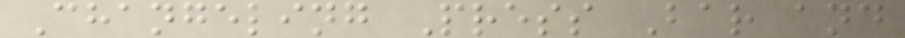Changeling Press Bar and
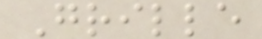Grille
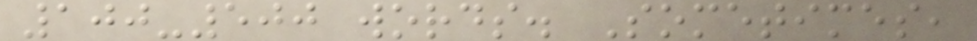100-500 words. Sometimes,
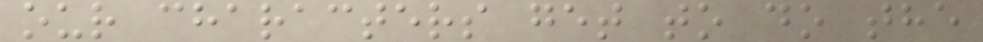our characters get to do the
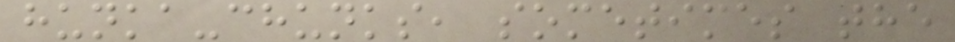hunka-chunks, sometimes the
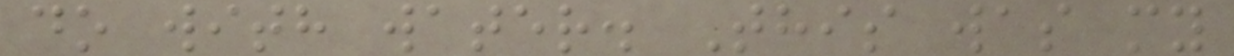do with water. This was my
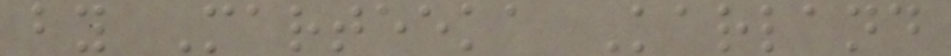by Marteeka Karland
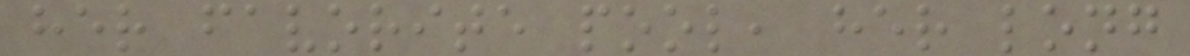her favorite pool, her long
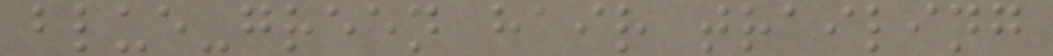blue-green hair trailing
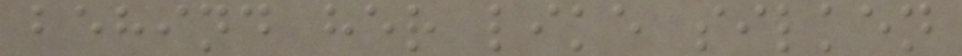behind her like silken
